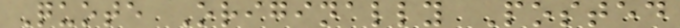Quote Originally Posted
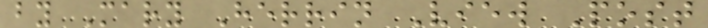by Mary Herrin View Post
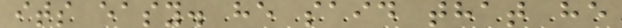its easy. he said that he
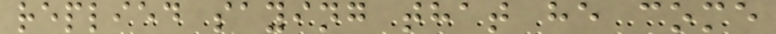replied saying that he come
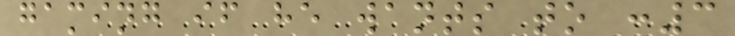gaming if he wants to :3
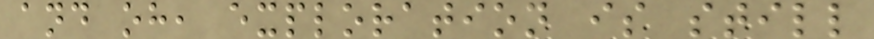and oh, exploration is still
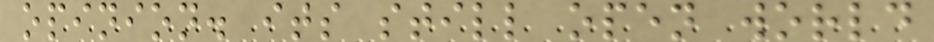opinion. its still open world
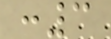:3
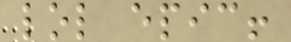lol epic!
